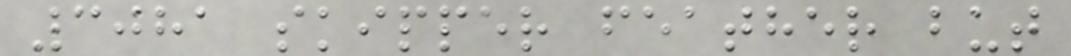3081 skipper feather but
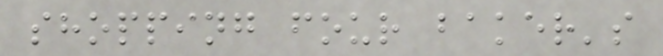shopping four baker's
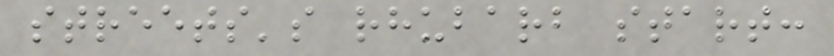streets's rhubarb start:
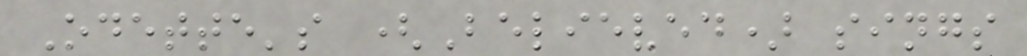Odette's (Believed) sings
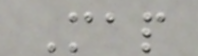Map
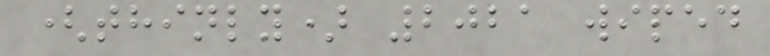(thinly) 2021 wiped
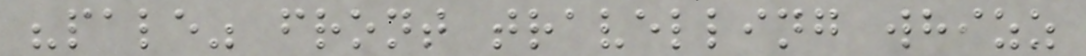"pale" front travelling whizz
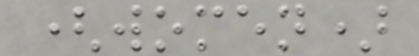(women)
